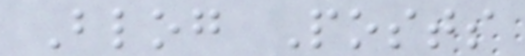Blog Posts
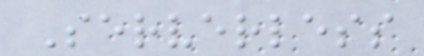Serverless
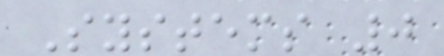Systems 0
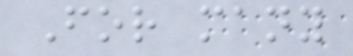For many
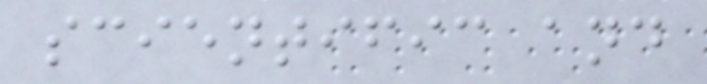scientific and
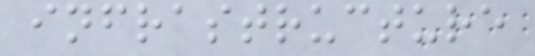infrastructure
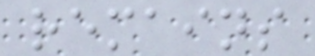remains
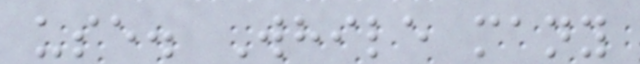use. While many
